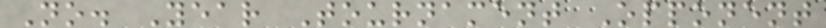No. Year Tournament Opponent
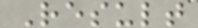Result
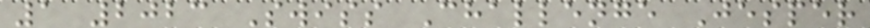1 2023 Swiss Challenge Jesper
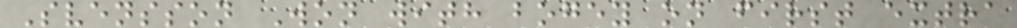Svensson Won with bogey on first extra
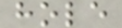hole
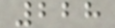228
